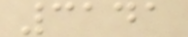3141
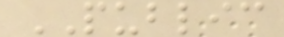PUBLIC
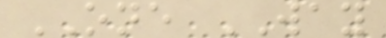ONE WAY
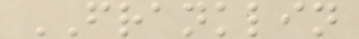FRANKLIN
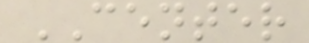CENTER
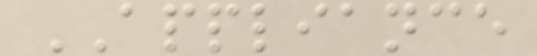APPLIANCE
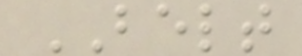BELT
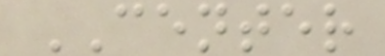CENTER
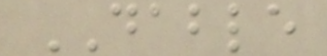DABLE
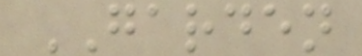GARDEN
